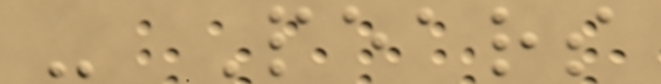- Pears
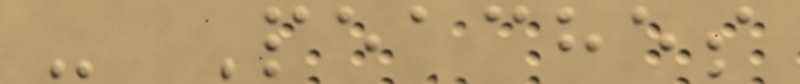- Peaches
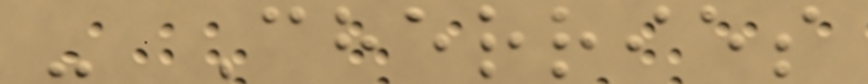- Cherries
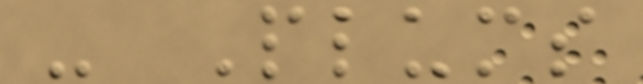- Plums
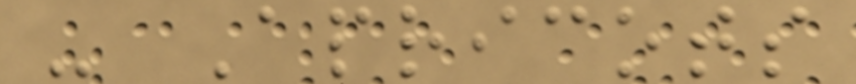- Apricots
